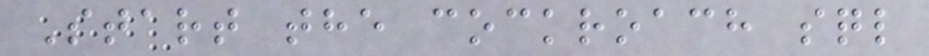Start the cockroach sql
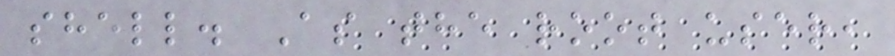shell. As the root user,
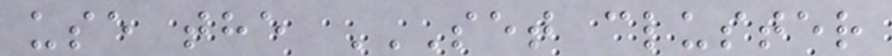use the SET CLUSTER
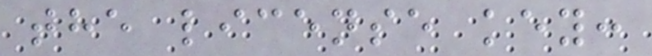the license key:
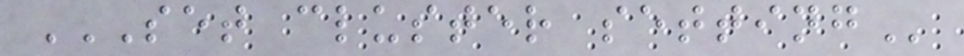SET CLUSTER SETTING
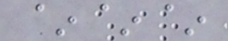~~~
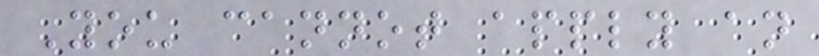You cannot apply an
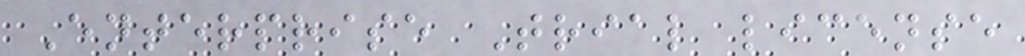Enterprise Trial license
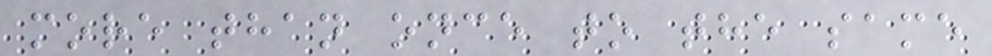more than once to the same
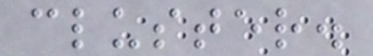cluster.
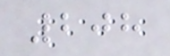208
